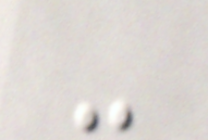-
